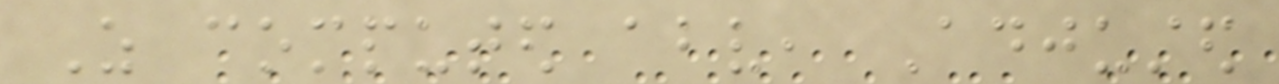As computed above, Adjusted
